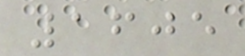1605
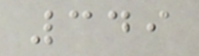349
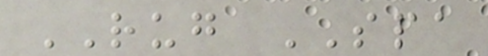RUG SPA
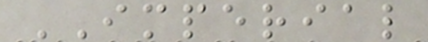IMPERIAL
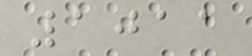1011
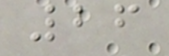26
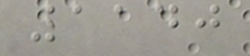1140
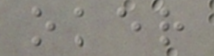oker
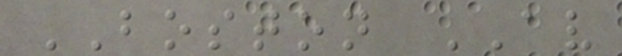BOSTON AV
